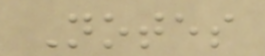Notes
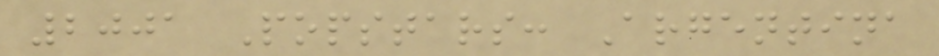2001 Popstars: Argentina
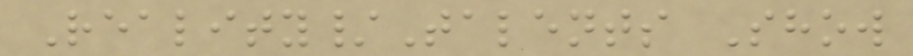Reality/Talents Show
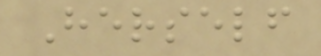Herself
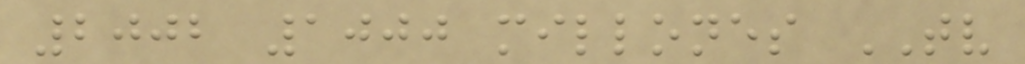2002 1000 millones TV
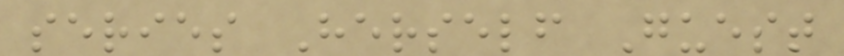series Herself Guest
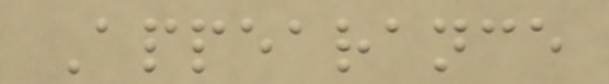Appearance
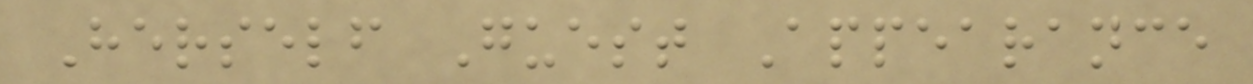Herself Guest Appearance
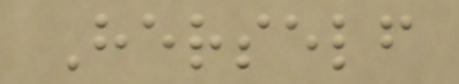Herself
